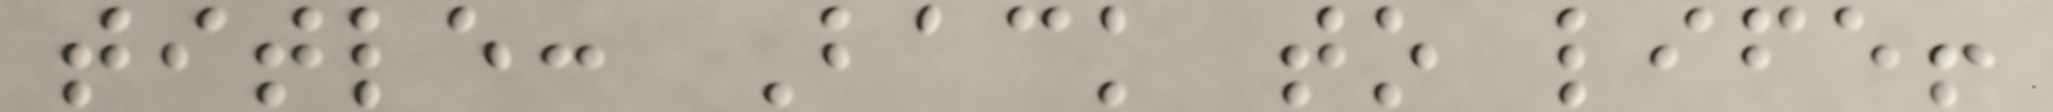title: Back to life!
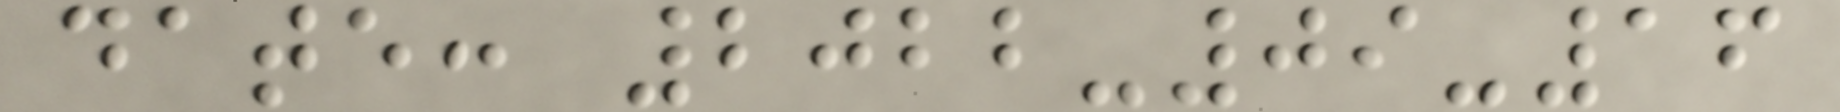date: 2022-09-16
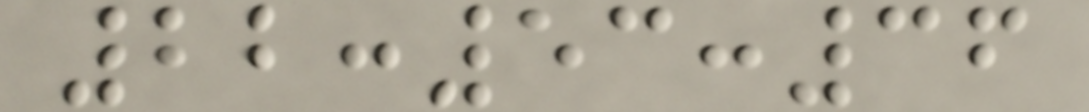22:53:36
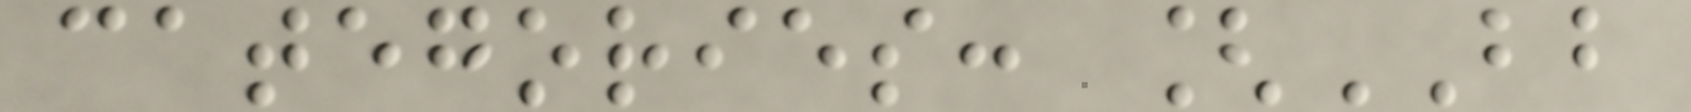categories: [BB
